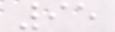95
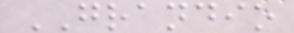GRANDIO
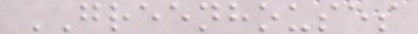GREENHOUSES
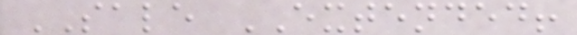SALE EXTENDED!
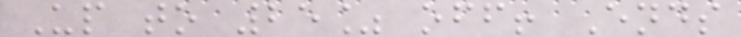Up to 25% off! Ends
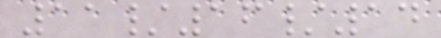11/16/14
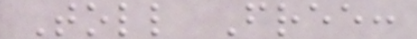Toll Free:
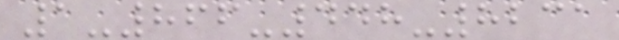1-866-448-8231
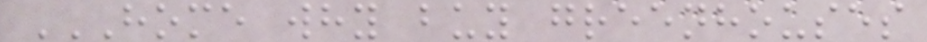HOME WHY BUY GREENHOUSES
